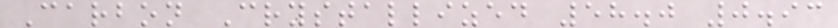Carbon Crystallized 58.0 0.93
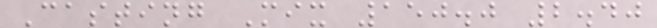Casting Mix 150.0 2.40
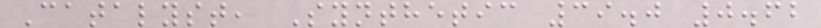Catalyst, Synthetic 39.0 0.62
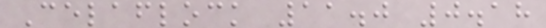Celaflock 11.0 0.18
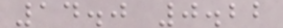14.0 0.22
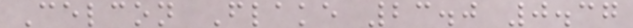Celcon Flake 23.0 0.37
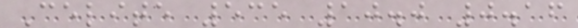Celite 535 10.0 0.16
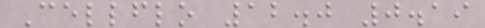Cellflo 12.0 0.19
